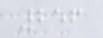256
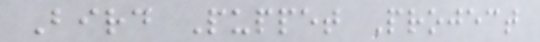Bird Puppet Project
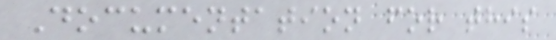Documentation for this
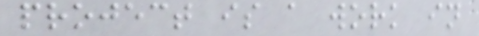project is a work in
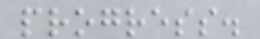progress.
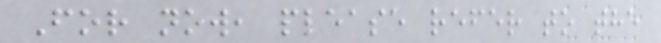For now, please refer to the
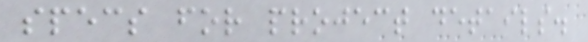specs for project details.
